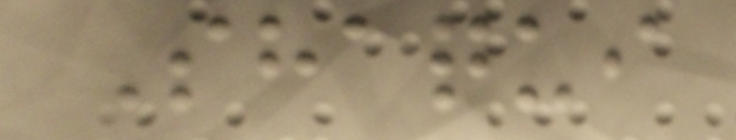Shaqui
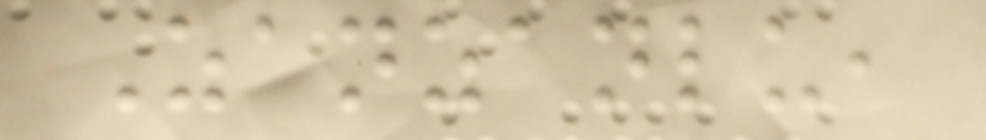Zanzanlu,
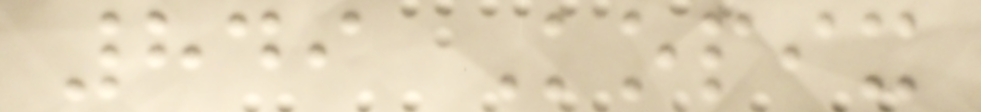849 Kopix
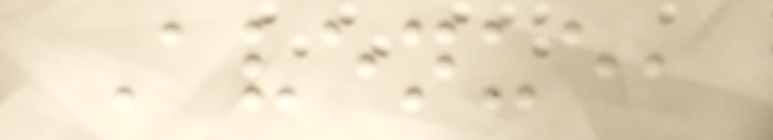Avenue,
